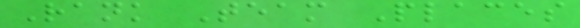Rank Team Places
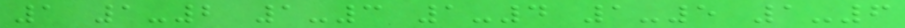1 1-2 1-3 1-4 1-5 1-6
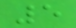5
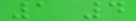1 4
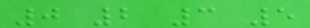0 2 3 5
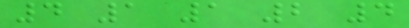4 1 1 2 4
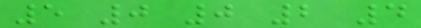5 0 0 2 4
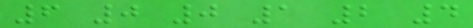6 0 0 1 2 4
